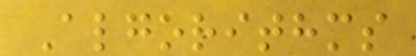Algorithms
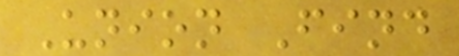Union Find
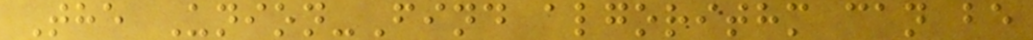The Union-Find algorithm can be
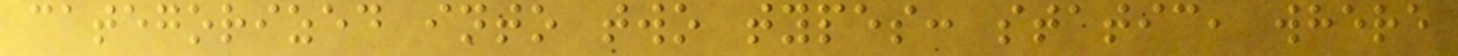categorized into two types: static, where
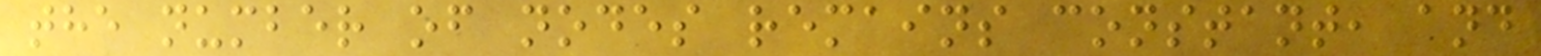the number of nodes remains constant, and
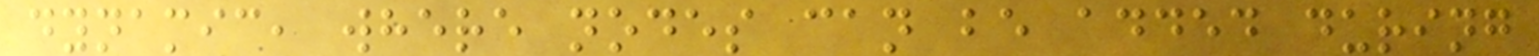dynamic, where nodes can be added during
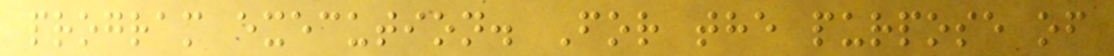program execution. For the purpose of
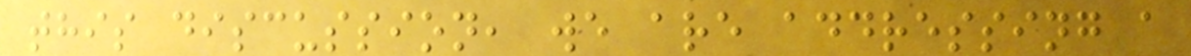this discussion, we are addressing a
